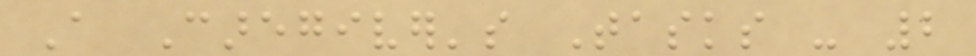A Caregiver's Tasks - 2
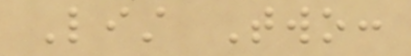List Two:
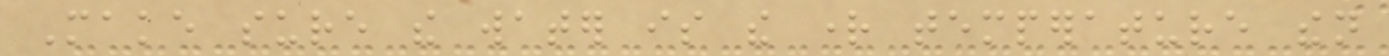Make sure the water is the right temperature then
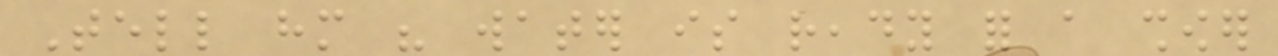Tell him his water is ready for a shower
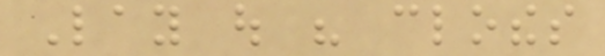Lay out his clothes
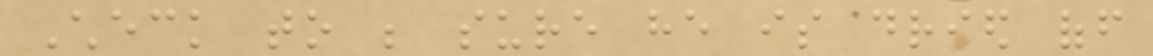Check to be sure he is dried off
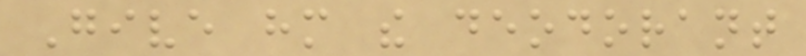Give him the deodorant
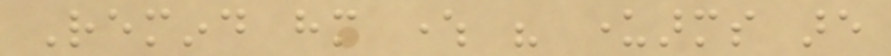Remind him where his underarms are
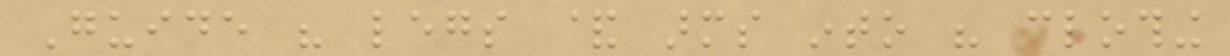Guide his legs & arms into his clothing
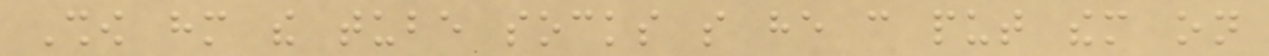Show him the tube socks so he can put them on
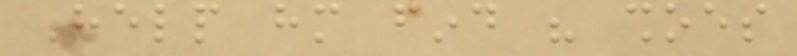Help him find his shoes
